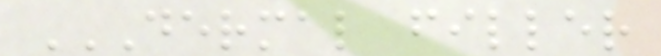DERMAL FILLER
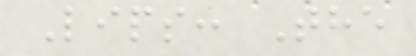Lips: The
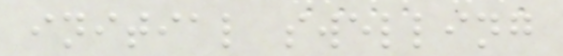initial swelling
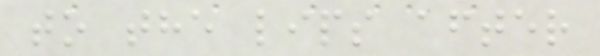to the lips after
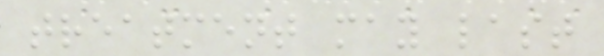treatment may last
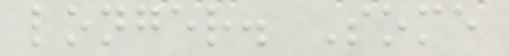longer. Some
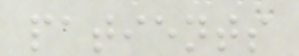patients
